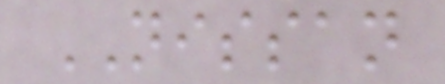NISSAN
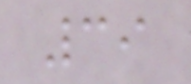39
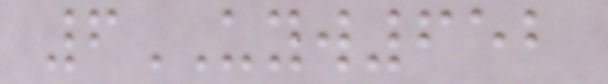6UYW652
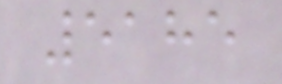5185
